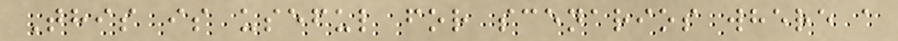This is useful for scenarios where a
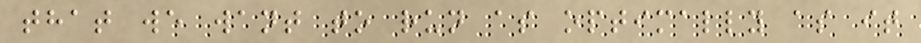that we want to run as optimally as it
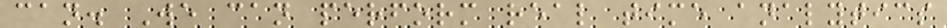can. We can perform real time analytics
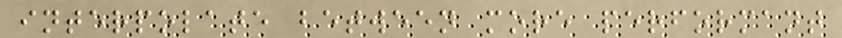interpolate between more performant
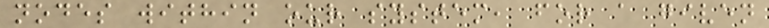nodes within our system, for a given
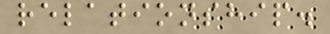relationship.
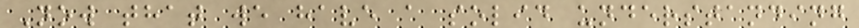Now that we have a solid understanding
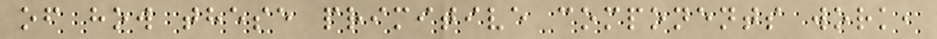of how these primitive components work,
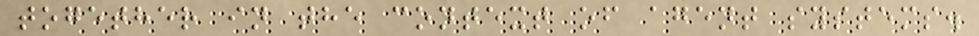together in the context of agent systems.
